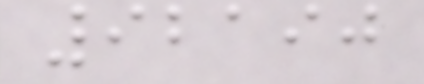92190
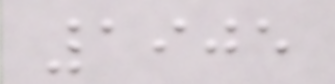1905
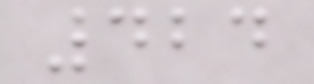424
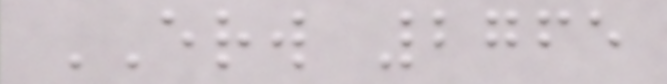ERW 2765
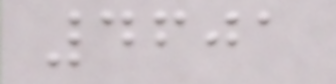4601
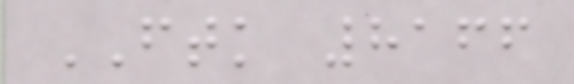FTK 8166
